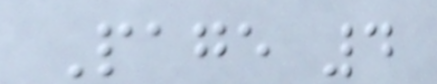Page 4
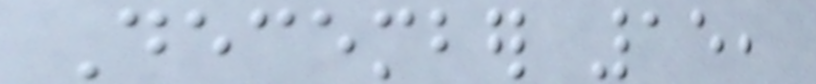December 15,
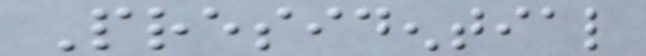Presidential
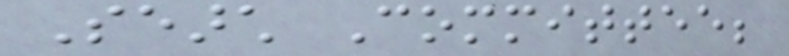Search Committee;
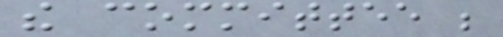the committee be
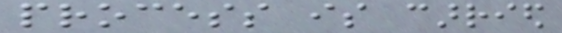process is carried
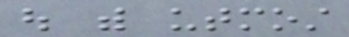out with utmost
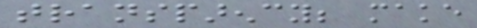transparency; make
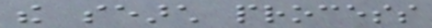the search process
